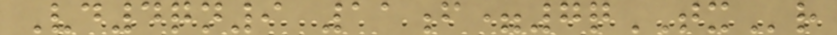Vd4qn9 11f=7qTXr
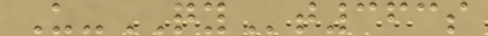U-QYt363s
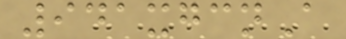941xgcnA
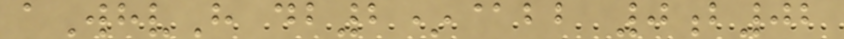aWhvH db2*@bb 0b02
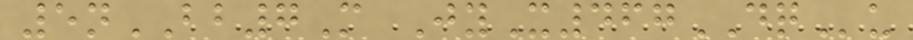5nBB7M JyX467DQu
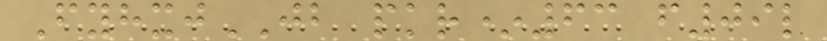FyhxjJB pkr*63 f09l
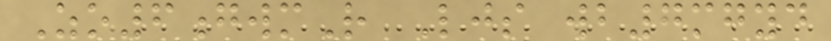Zo6gwmR Ljs wb7mgyd
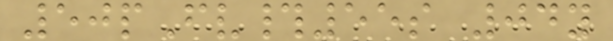50pFv#55s 04y
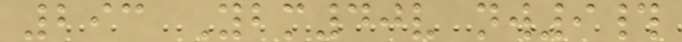293 Ybm40v nw9#
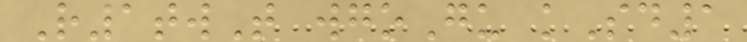R1twT wgoGu kSd1
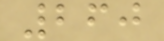260
